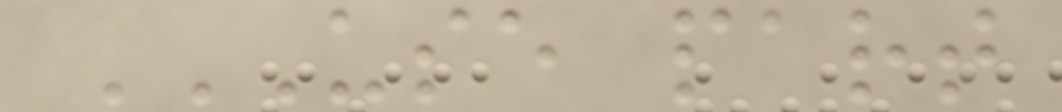USE PART
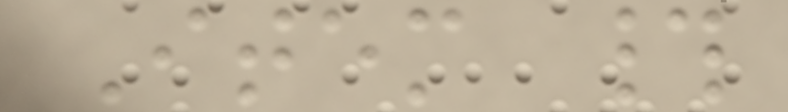Item #
